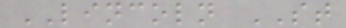LINCOLN ST
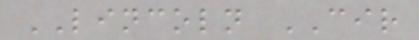LINCOLN CIR
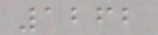1262
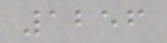1256
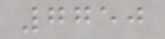7750
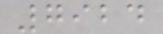7924
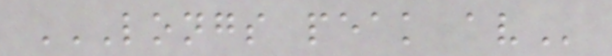LONGS PEAK AV
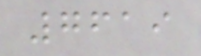7619
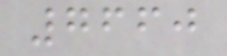7660
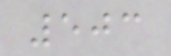503
